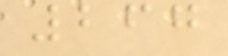267
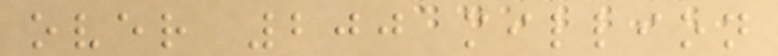over 200 million
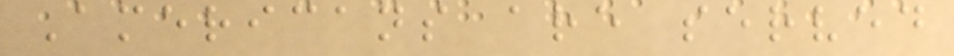Americans are served
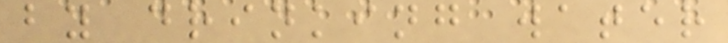by drinking water
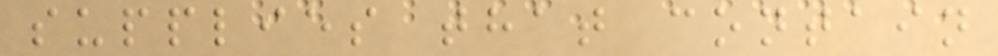supplies that contain
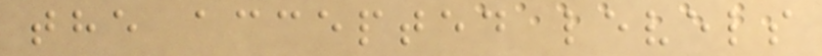the accepted levels
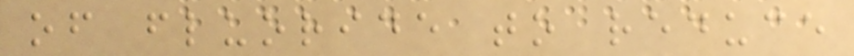of fluoride to reduce
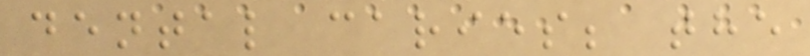dental caries; the
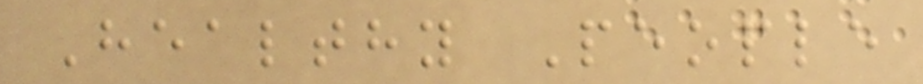Healthy People
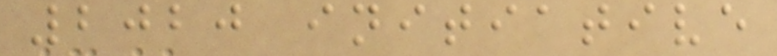2020 initiative
